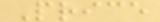Price
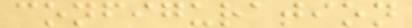configuration
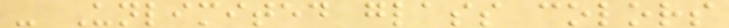- Unlimited glass colors
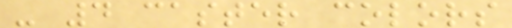- 4 caster colors
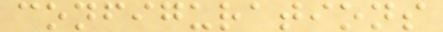configurations
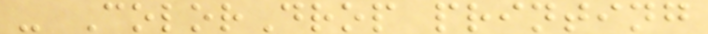- ColorDrop printing
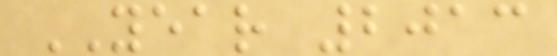YEAR 2013
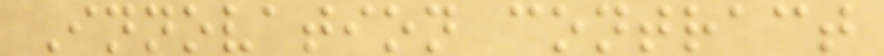Innovation contract
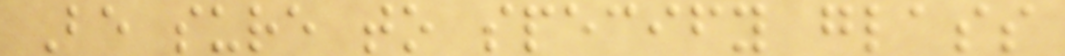Be sure to specify glass
